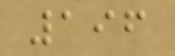196
